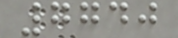7740
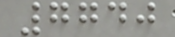7740
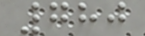780
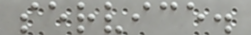service.
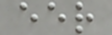eer
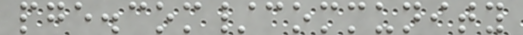pge.com/community
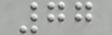77
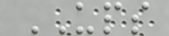UPS
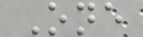One
